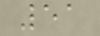51
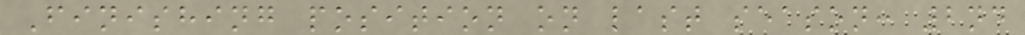Finishing position on last season: 2nd
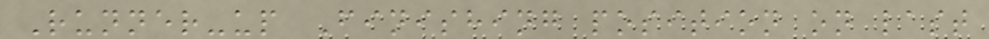Runner-up Finishing position on last
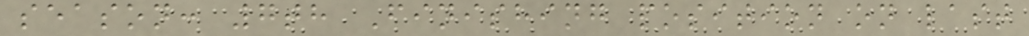season: 7th Finishing position on last
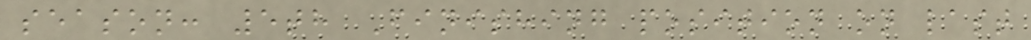season: 5th Finishing position on last
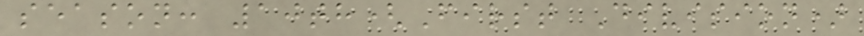season: 10th(First Division)
